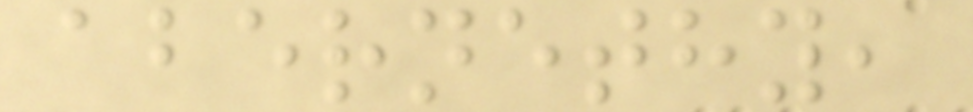abernethy,
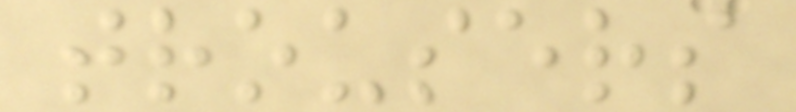trousers
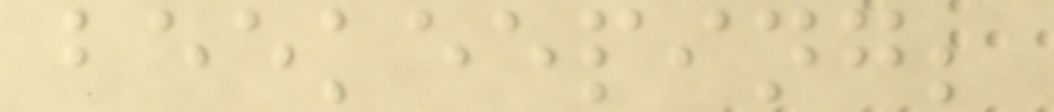beekeeping;
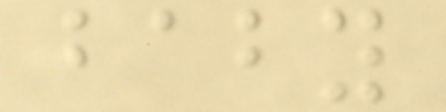baby
